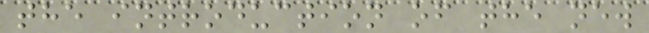the introduction of the new
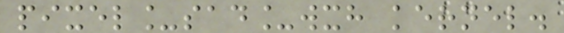pixel_sad_wxh kernel.
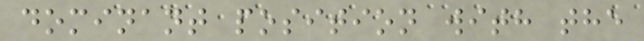dominant position with the
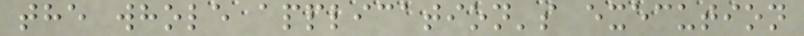the whole application's execution
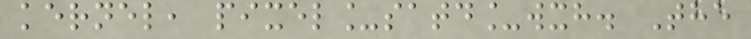kernel, pixel_satd_wxh. The
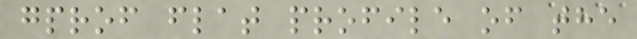gprof flat profile of the
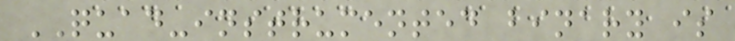QUAD-instrumented binary is
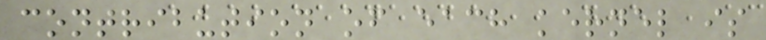contribution of each kernel is
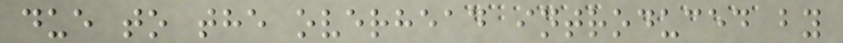due to the overhead introduced by
